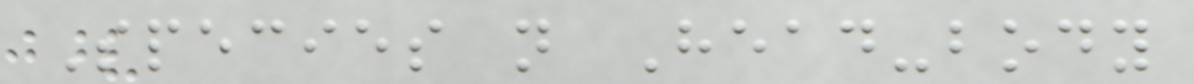Species n Head-body
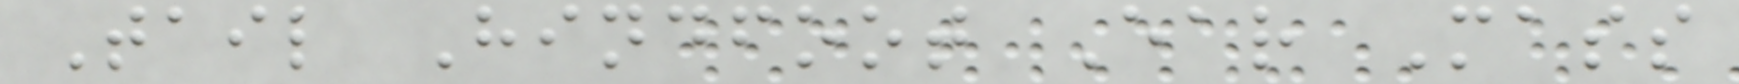Tail Hindfoot Ear Mass
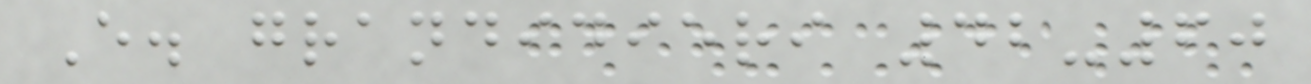E. grandidieri 42-60
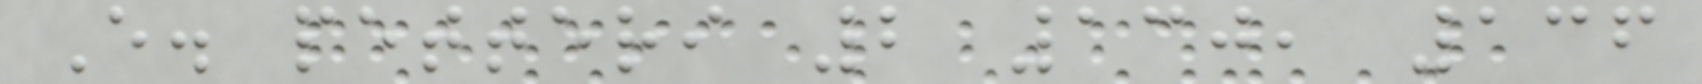E. petteri 2 130, 136
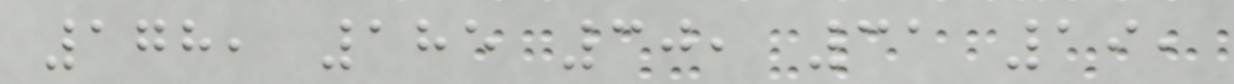178, 185 30, 31 19,
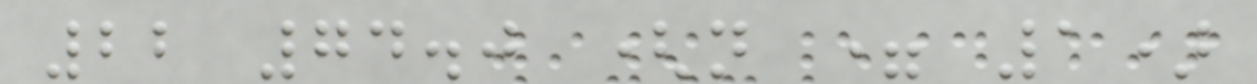22 74.0 (n = 1)
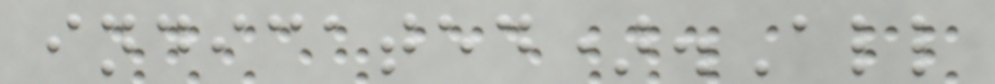indicated).All
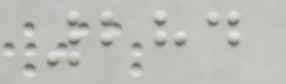284
